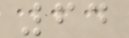64
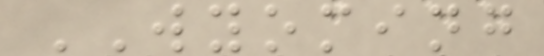WYOMING
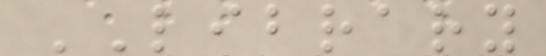LIBRARY
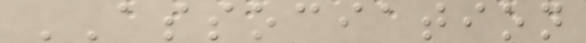ASSOCIATION
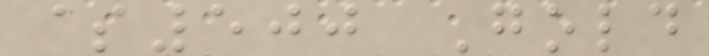$500 Gold
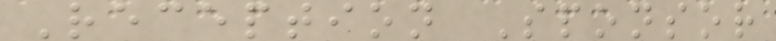Reception Sponsor
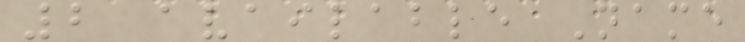2 available Name
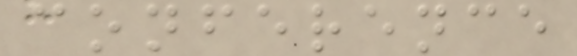conference
